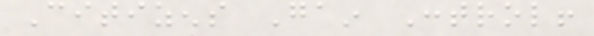Citizens Gain Control!
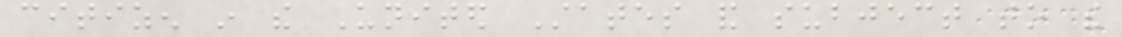citizen in the United States and subject to the
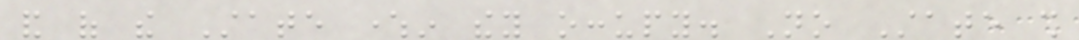and of the State wherein they occupy. No State shall
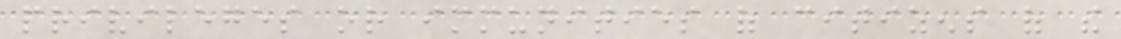privileges or immunities of citizens of the
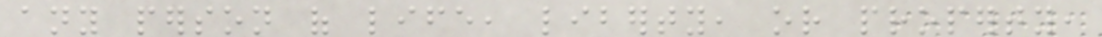any person of life, liberty, or property,
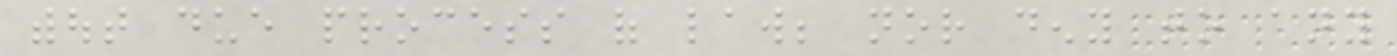without due process of law; nor deny to any
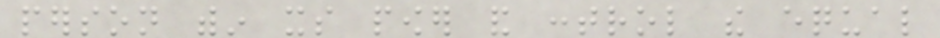person within its power and control the equal
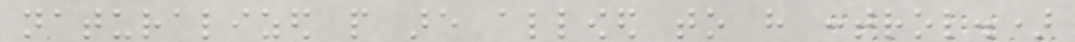naturalized people are allowed to have control.)
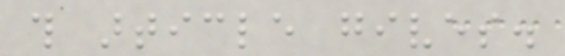this article gives.
